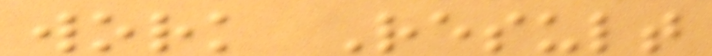work Result
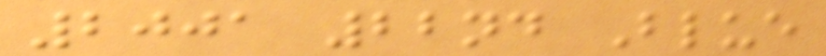2001 22nd Blue
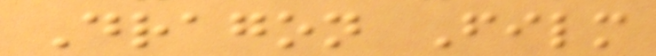Dragon Film
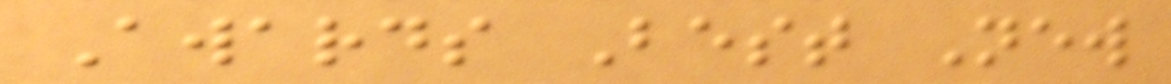Awards Best New
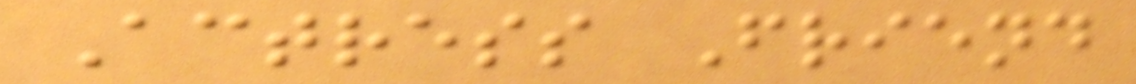Actress Friend
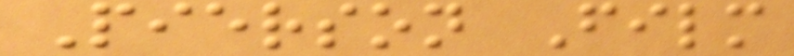Pierson Film
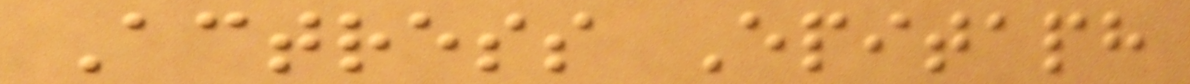Actress Epitaph
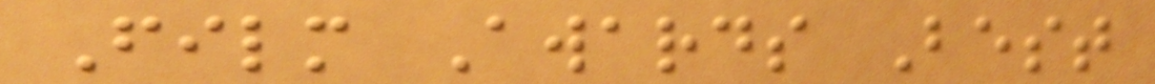Film Awards Best
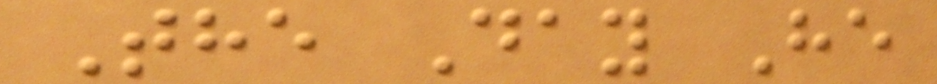The Day He
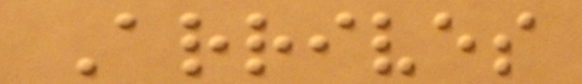Arrives
